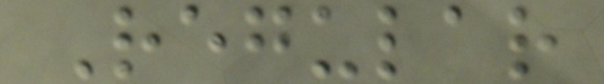Regular
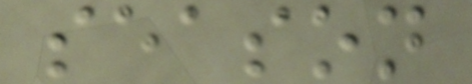season
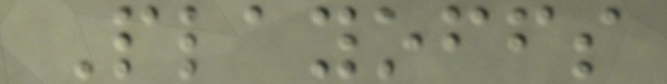Playoffs
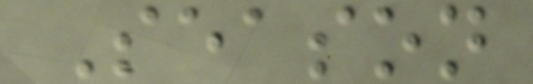Season
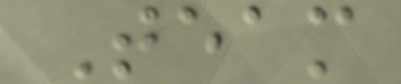Team
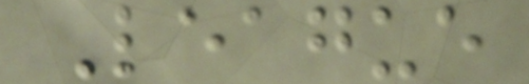League
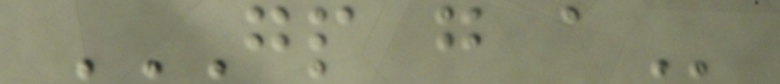GP G A
